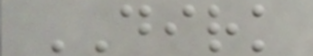DIRK
